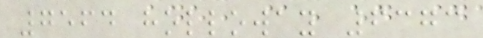7564 holloway 6373
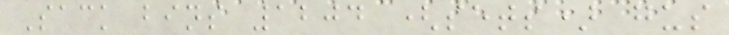Sack bins 1204 (sets) gus
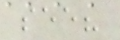see?
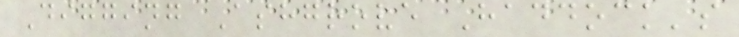Digging Ashgrove Haddock's
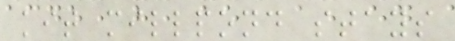kit millpond stays
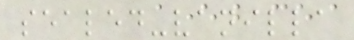sealed-vanilla
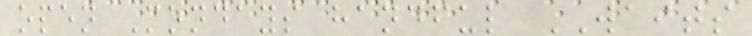open Mondays handful WAITS
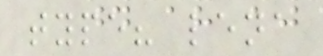type? lena
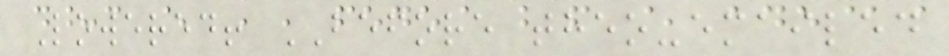Lowered! BEFORE theo-emailed
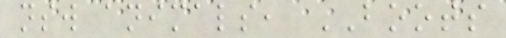nsw animals, BOOTS
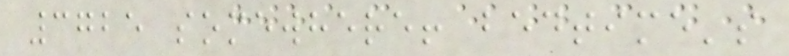3725 somewhere! bedtime's
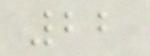22
